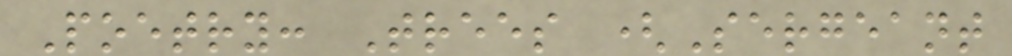Poetry: Trees (Sergeant
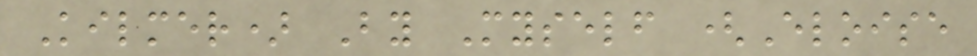Kilmer) By Myself (Eloise
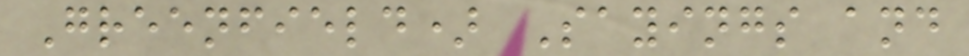Greenfield) Sayings and
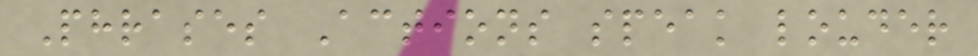Phrases Actions speak louder
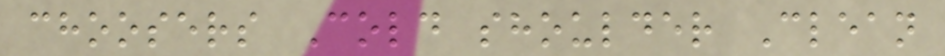choosers Cold shoulder Clean
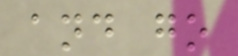and go
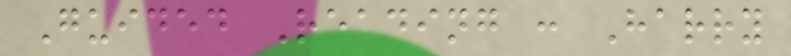Guided Reading : Harry
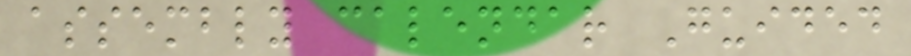assembly calendar Guided
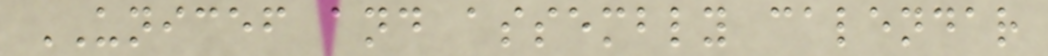UNICEF and assembly calendar
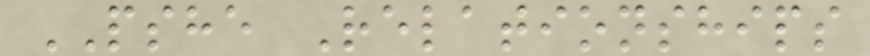PSHE Relationships
